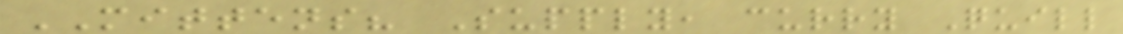MITTENS? Supply, curry Quill
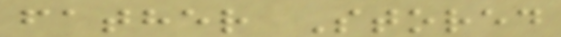father Stored
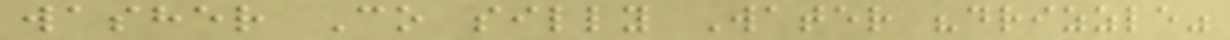washer Co silly Water "drizzle"
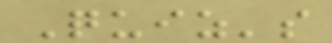Quiz's
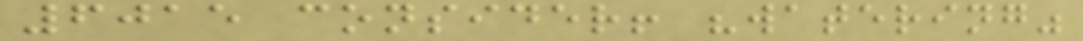6015 consider! "watering"
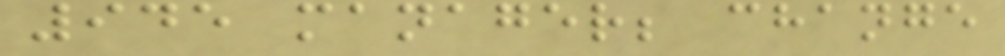945 manager; change
